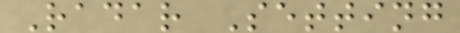Radar Setting
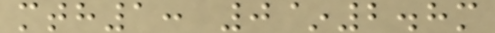mth1: 0~2.8m
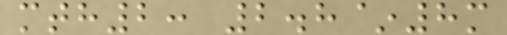mth2: 2.8~8m
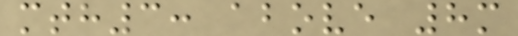mth3: above 8m
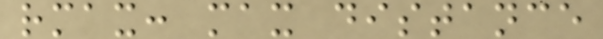rmax: max distance
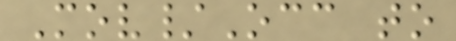Mov/Occ to
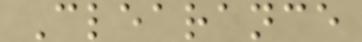Clearance
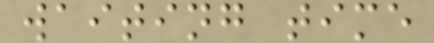waiting time
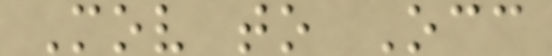Mov to Occ
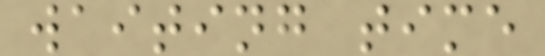waiting time
